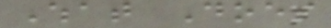What Does
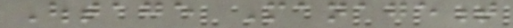Outage Management
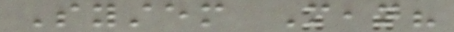System Mean?
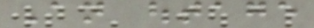An outage
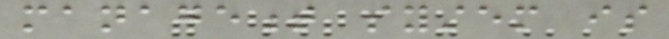management system is
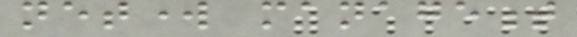network management
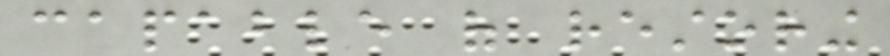capable of restoring
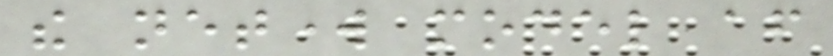the network model after
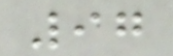97
